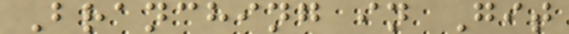Branching in Git
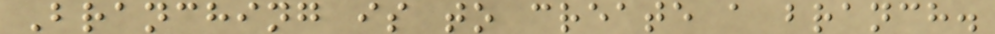Branching is to create a branch.
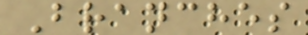Branches
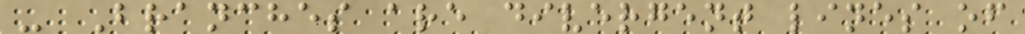- Branches are divergent lines of
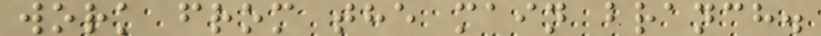work from the main branch.
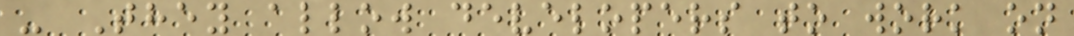- They allow developers to work on
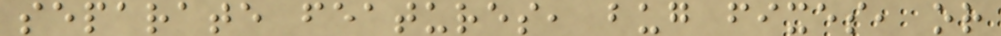separate features, bug fixes, or
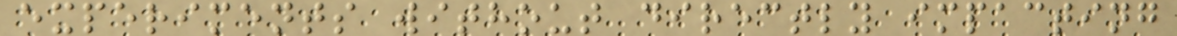experiments without directly impacting
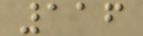116
